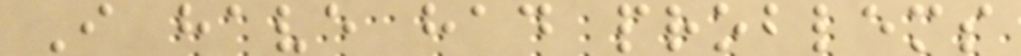I have had problems
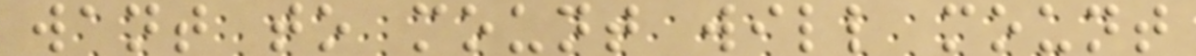want to mount will mount
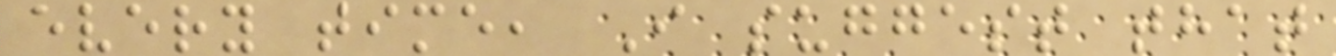every time, I suggest that
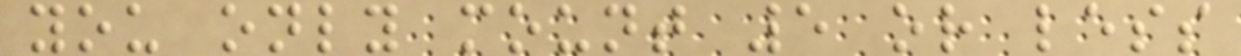you only mount 5 or less
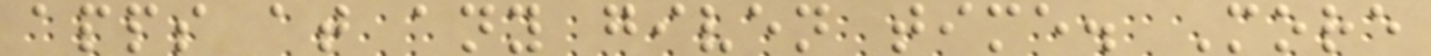apps at any given time. More
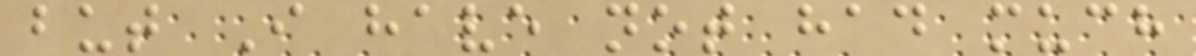but I have not had much
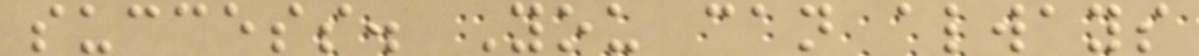success. You can always
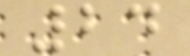24
